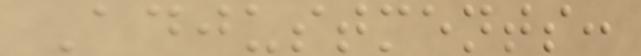Adjustments:
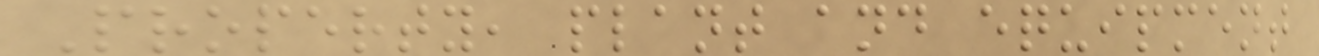Property, plant and equipment
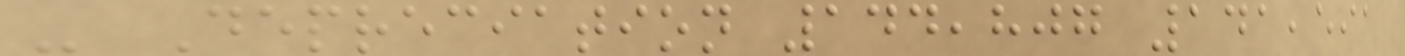- Depreciation 144,807 141,591
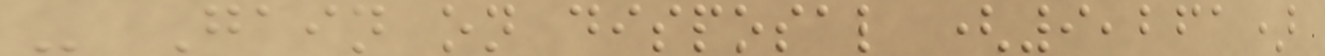- Gain on disposal (9,261)
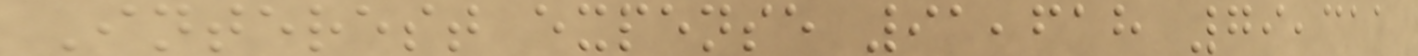Interest expense 91,618 79,311
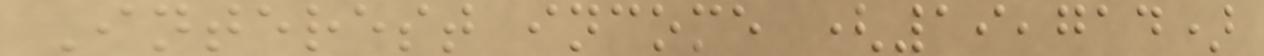Interest income (19,714)
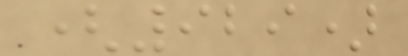(929)
